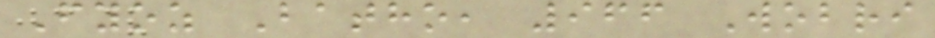Fyoz Batho, 966 Wobri
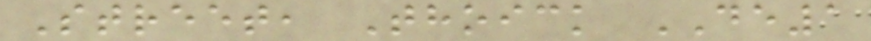Street, Thoick DE1
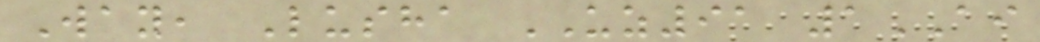Way, Lusha UZ91 1AI
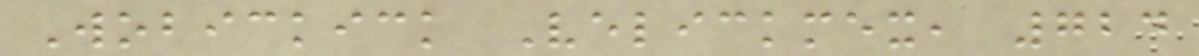Wobickick Velickmex, 724
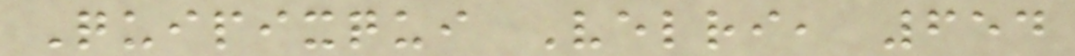Quipixqui Velri, 654
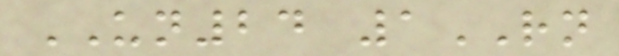UN24 1RN
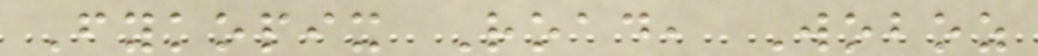Fykopix Road, Woboz
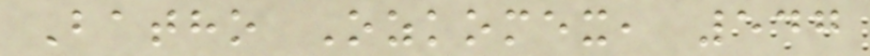Batho Ozkomex, 547
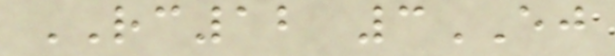RC12 3EJ
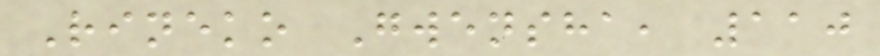Rineko Gwensha, 110
